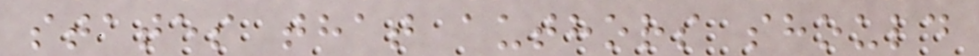states that authors should
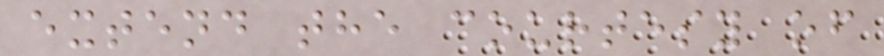extend the courtesy of
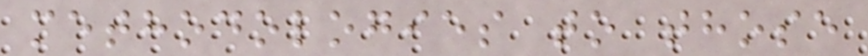methodologies to those
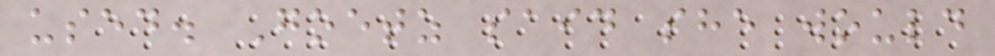used. Goetz said she would
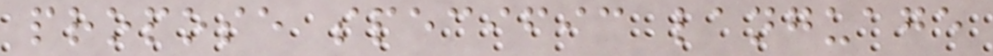propose specific language
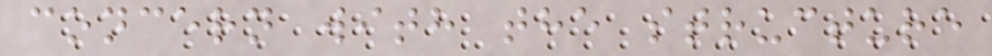concern with the structure
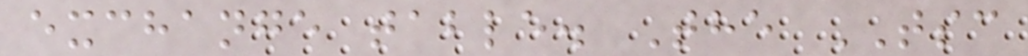exchange table. The TSC
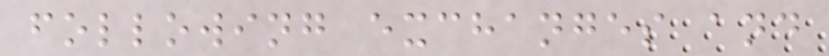following exchanges and
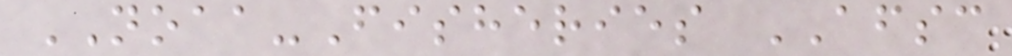NOAA-Fisheries AFSC
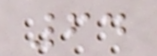64
